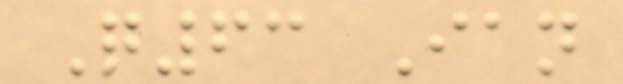Q63 Ian
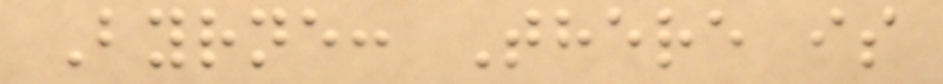Byrne: There is
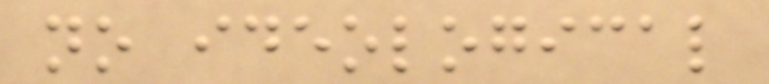no ideological
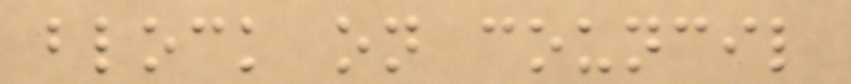block on council
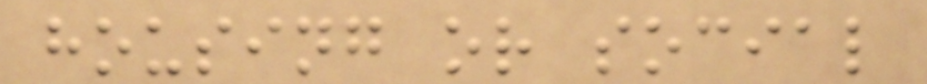housing or social
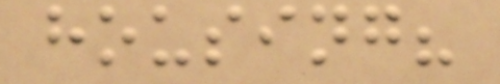housing?
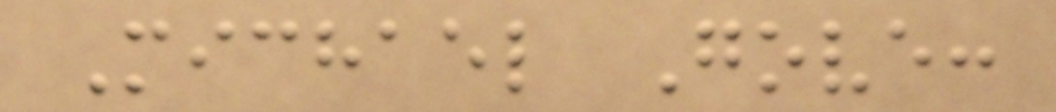Michael Gove:
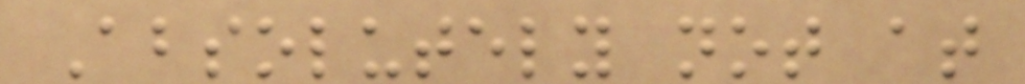Absolutely not at
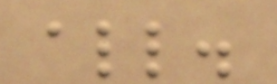all.
